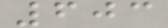603
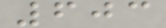603
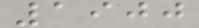1900
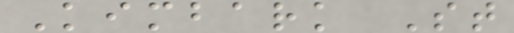Kimbark St
